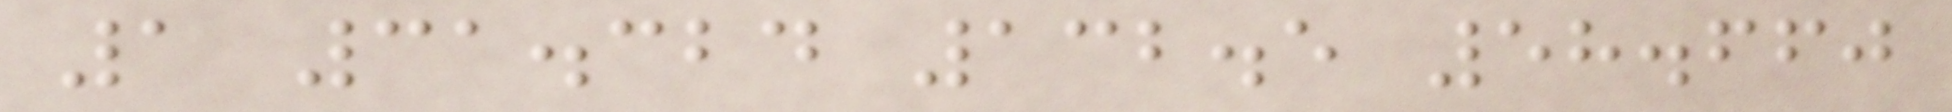1 31.324 132.5 58.660
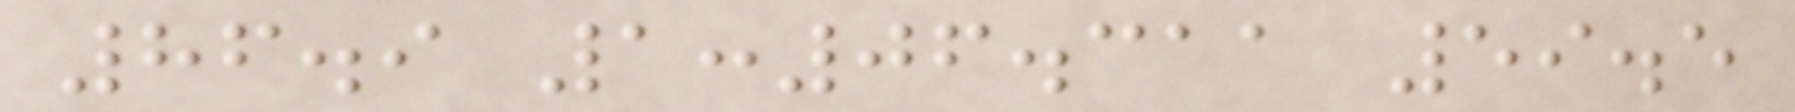86.9 1:06.311 59.5
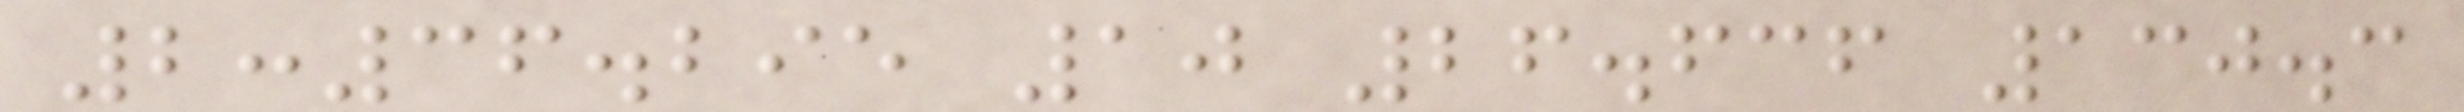2:36.295 10 26.636 130.3
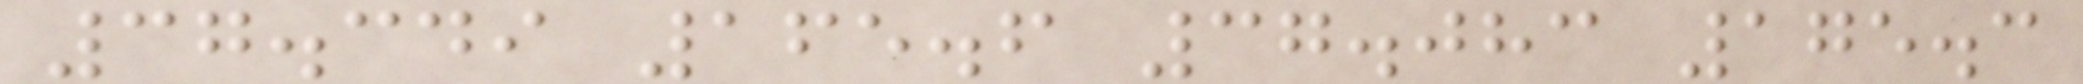37.349 165.6 37.083 175.3
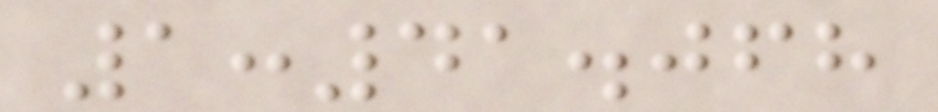1:41.068
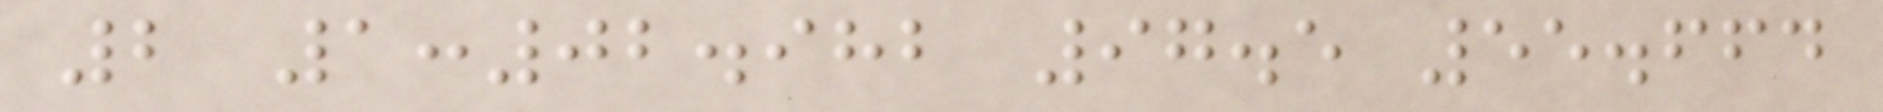2 1:02.982 97.5 55.664
